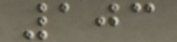103
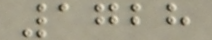1728
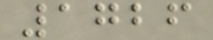1726
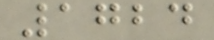1724
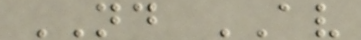ND AV
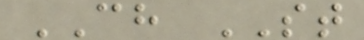CH ST
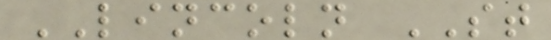LINCOLN ST
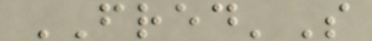FRED'S
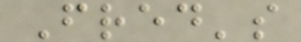Fred's
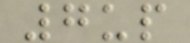7up
